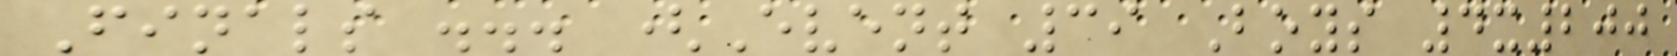Finals ... (Event 39 Boys 4x200
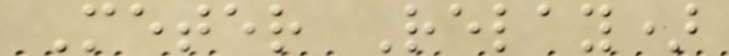Meter Relay)
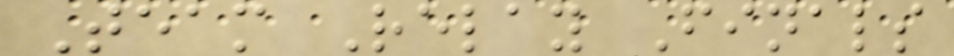Team Relay Finals
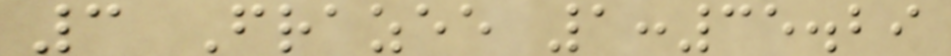3 Frazee 1:35.29
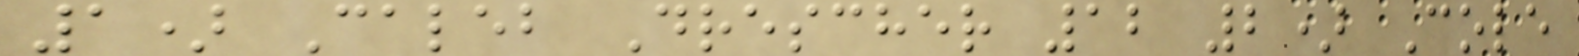1) Caleb Drescher 12 2) Cole
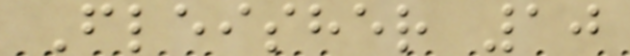Fleisher 10
